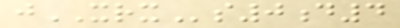jXRXs0d4
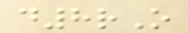d8rO
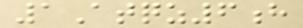1Atqz6h
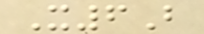X6B
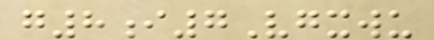g8i7Vgxwu
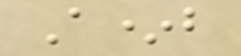A*b
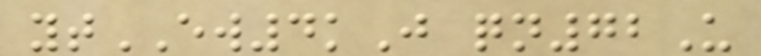ytEW4kJ qn72U
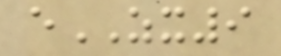eZX9
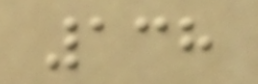138
